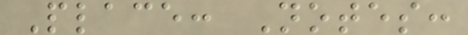Place: Notes:
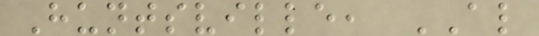Huntsville, AL
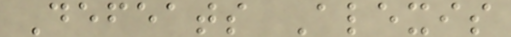Defeats Alexis
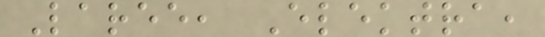Laree, Elektra,
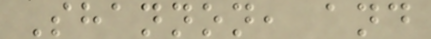Shannon, and
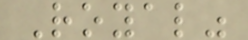Royal"
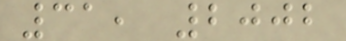31, 2002
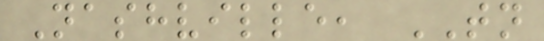Nashville, TN
